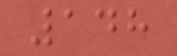148
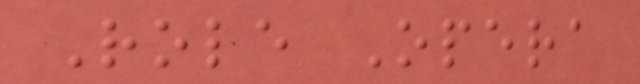Role Opera
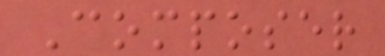Composer
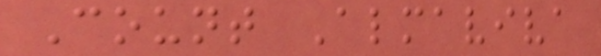Count Almaviva
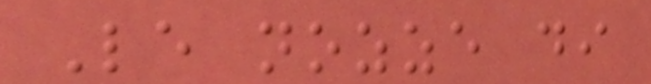Le nozze di
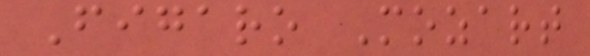Figaro Mozart
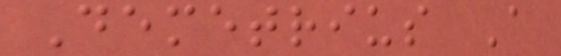Demetrius A
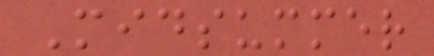Midsummer
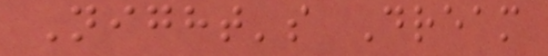Night's Dream
